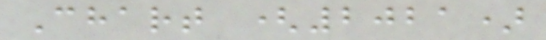Chart (2021)
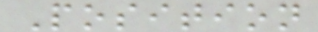Position
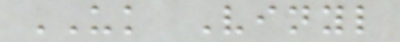UK Vinyl
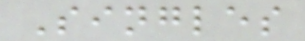Singles
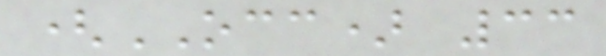(OCC) 33
